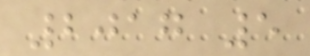2017 5
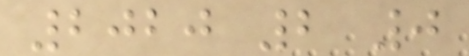2020 2 0
